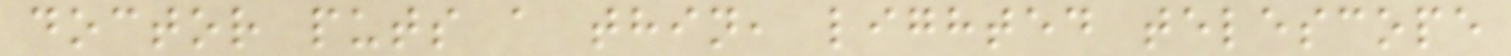doctor puts a thin, lighted telescope
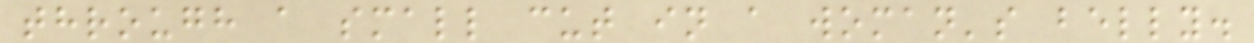through a small cut in a woman's belly.
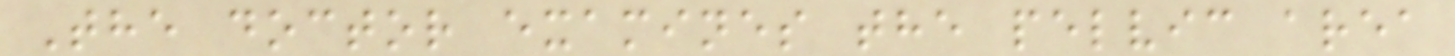The doctor examines the pelvic area
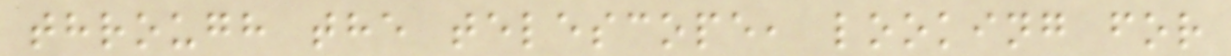through the telescope, looking for
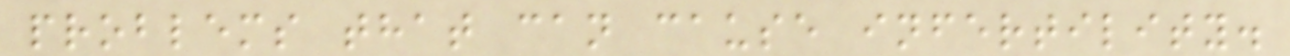problems that can cause infertility.
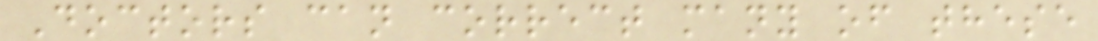Doctors can correct many of these
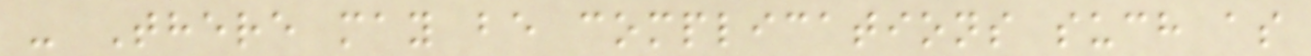- There may be complications such as
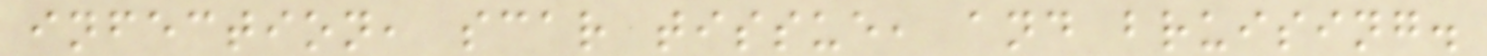infection, scar tissue, and bruising.
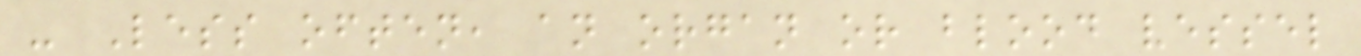- Less often, an organ or blood vessel
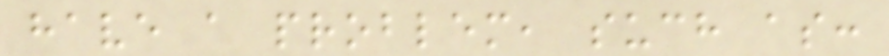have a problem, such as:
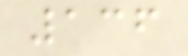136
